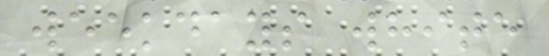weekdays white
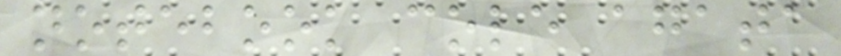notebook cole agata
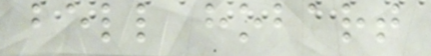bell hobart
